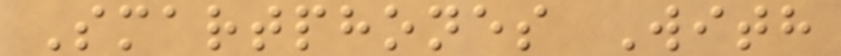Smartphones With
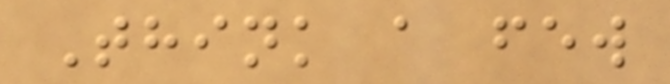Think a few
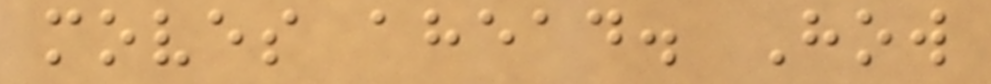moves ahead. How
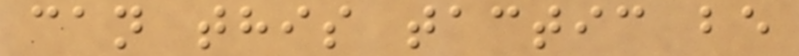can this tactic be
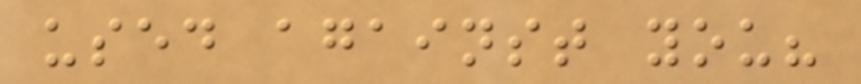used against you?
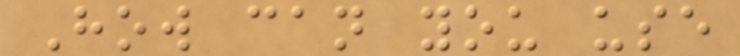How can you use
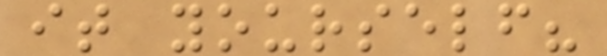it yourself?
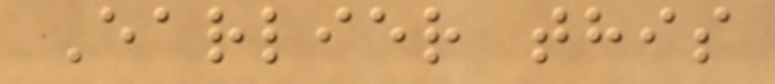Earlier this
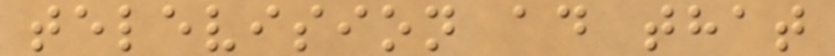television ad that
